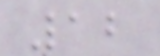12
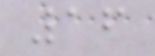16
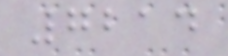7214
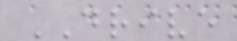DRIVE
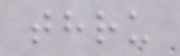thru
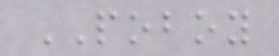POBOY
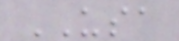USA
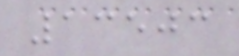13503
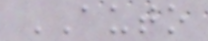AUTO
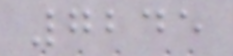7245
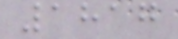1817
